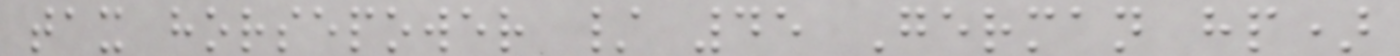tax horsepower / 45 German hp)
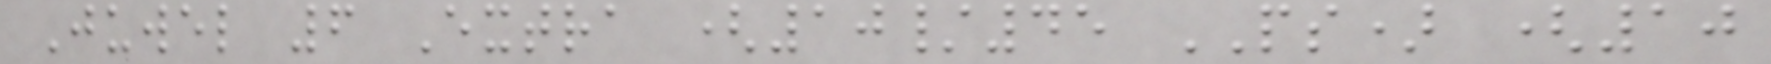Juwel 6 Extra (10/45 PS) (10
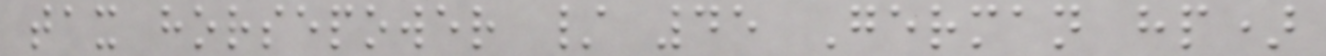tax horsepower / 45 German hp)
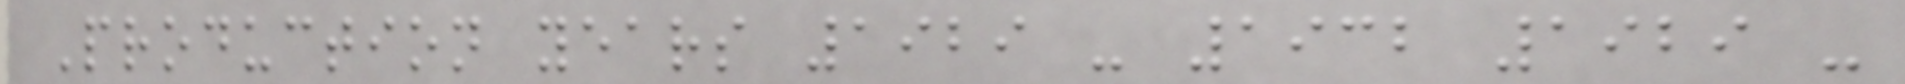Production years 1929 - 1932 1929 -
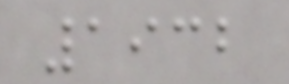1932
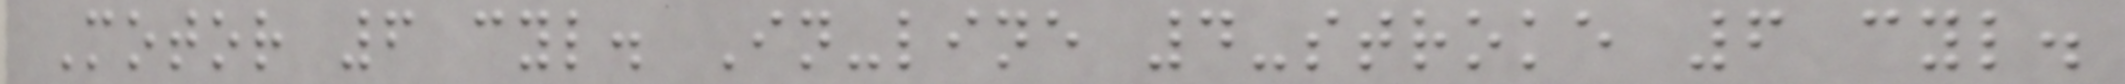Motor 6 cyl. In-line 4-stroke 6 cyl.
